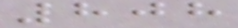808
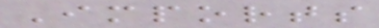Imports
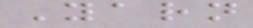Yarn
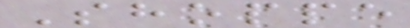Shoppe
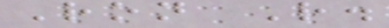Ron R.
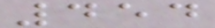454
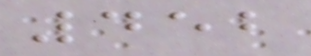452
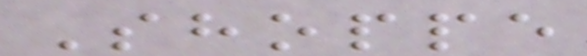Shoppe
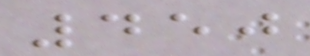450
